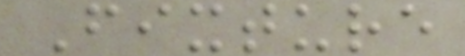Fixture
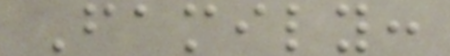Family:
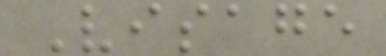Visage
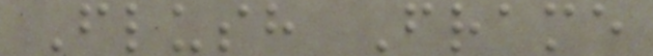Flush Frame
